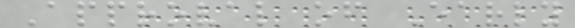Approval of Early
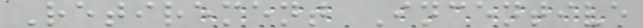Retirement Incentive
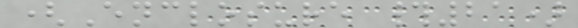(Enclosure #21)
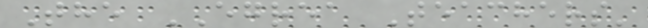The EGREA Teachers'
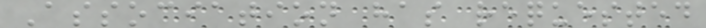Association has requested
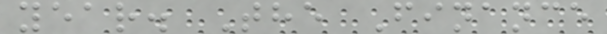year. The Finance
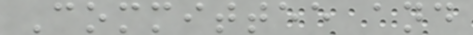Committee and
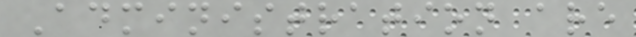Administration are
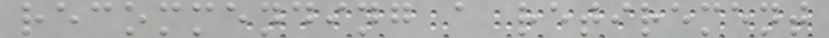recommending a retirement
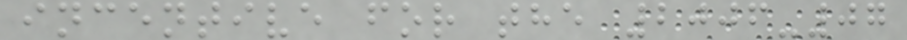incentive for the 2006-07
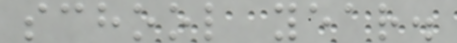school year.
